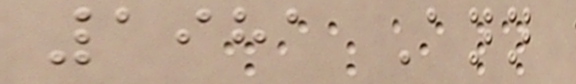1981 Ann
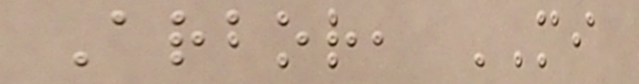Arbor, MI
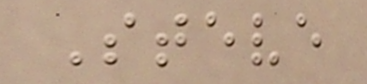Steve
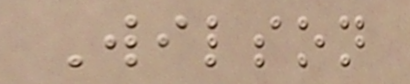Wilson
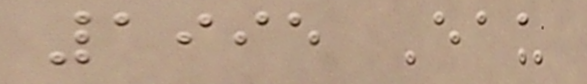1995 Eau
